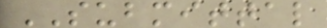SUBMITTAL
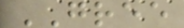GREE
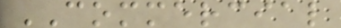COMMERCIAL
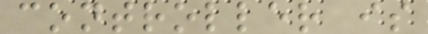controller is
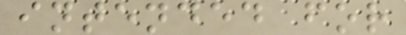intended for
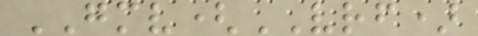GMV(VRF)
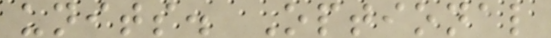units. Optional
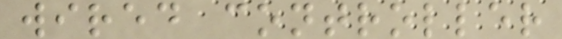wired controller
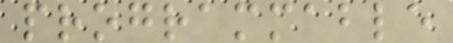programmable
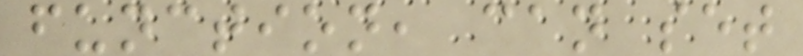function, can set
